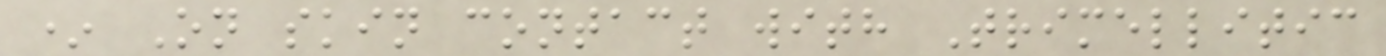* On skin contact with Trimellitic
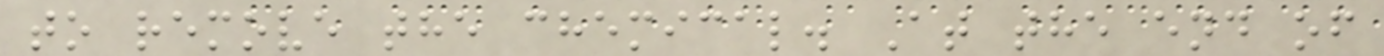to remove the chemical. At the end of
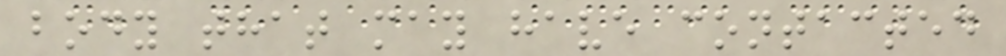body that may have contacted
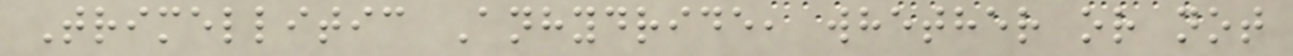Trimellitic Anhydride, whether or not
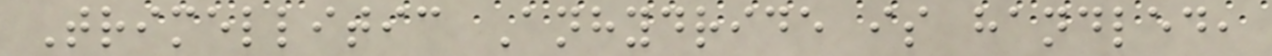Trimellitic Anhydride is handled,
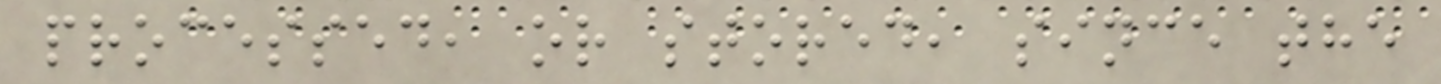processed, or stored, since the
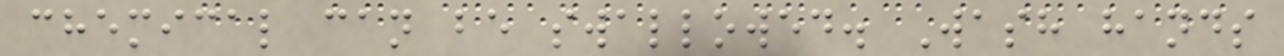chemical can be swallowed. Wash hands
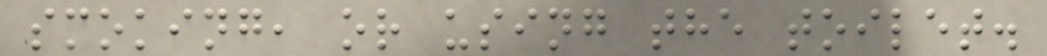smoking, or using the toilet.
